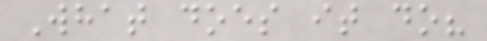What does it do?
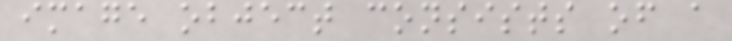image object consists of a
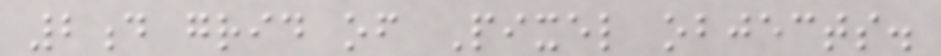2d grid of Pixel objects.
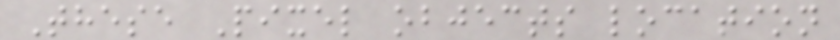These Pixel objects location
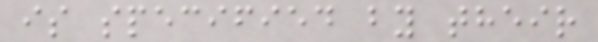is specified by their
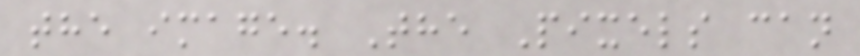the image. The Pixels can
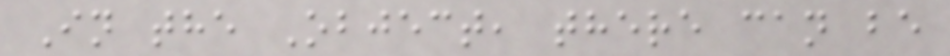In the Object, there can be
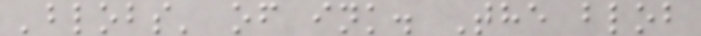'blobs' of ink. The blob
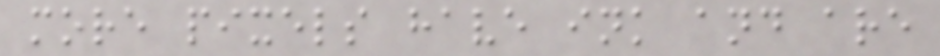more pixels have ink and are
